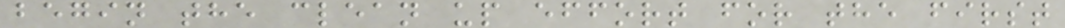begin the clean up effort for the first
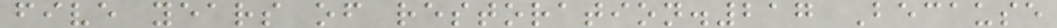five years of restoration.217 Because
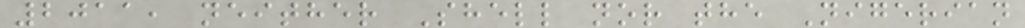2011, neither Shell nor the Nigerian
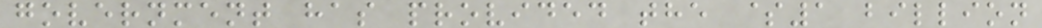government has provided the $1 billion
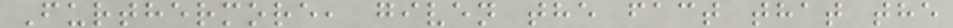Furthermore, given the fact that the
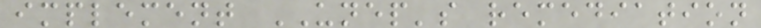implement UNEP's remediation
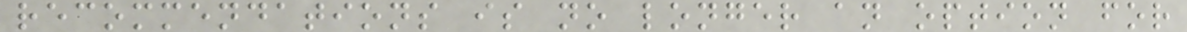recommendations is no longer an option for
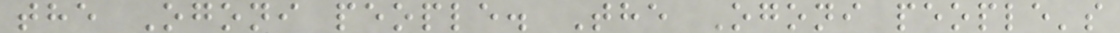the Ogoni people. The Ogoni people's
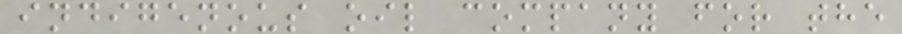indigenous oil company for the
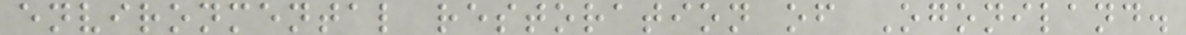environmental restoration of Ogoniland.
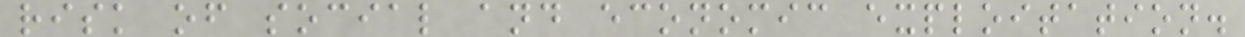risk of social and economic exploitation.
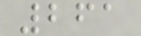261
